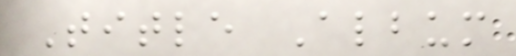Title Album
